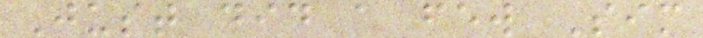Just did a few Sim
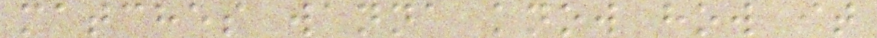matches wanna know how it
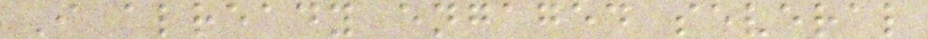I already engaged several
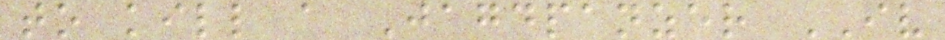to kill a Jagdpanzer IV
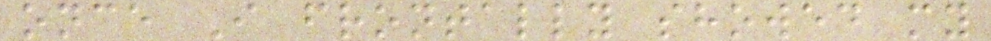once I frontally showed my
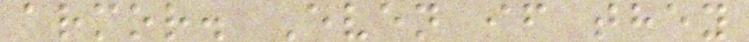armor. Even if they
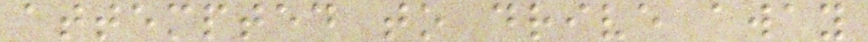attempted to drive away
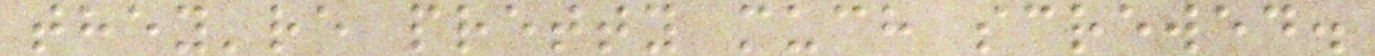they're pretty much screwed.
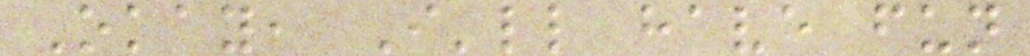Okay, I'll have fun
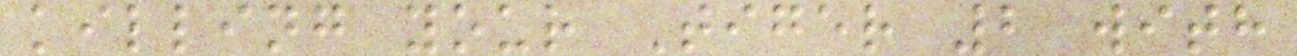killing your Tiger 2 with
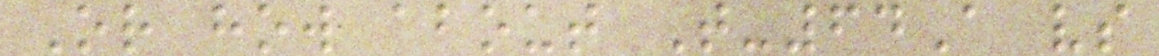Or how about T-64A vs
